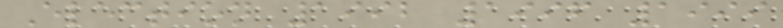Election 1992 1996 1999
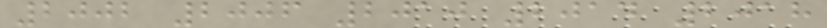2002 2006 2010 2014 2018
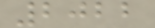2022
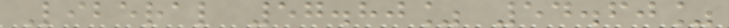Liberal 57.80% 54.60%
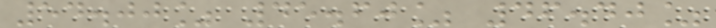54.00% 45.60% 46.40%
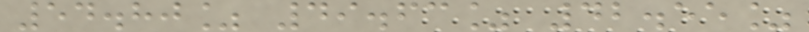54.80% 49.63% 42.55%
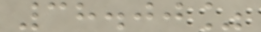38.00%
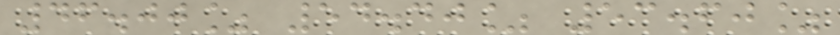46.00% 54.40% 53.60%
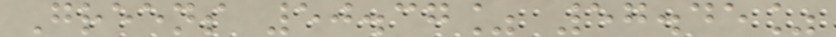Greens 50.37% 57.45%
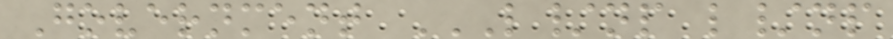Government L/NP L/NP
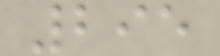295
